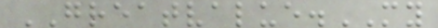GREATVALUE.MY
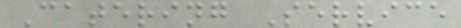Catering Service
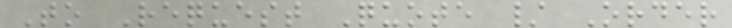To Request Quote / Order
